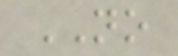NO
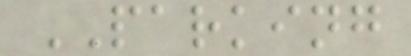PARKING
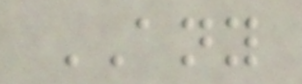ANY
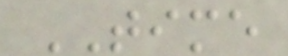TIME
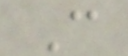C
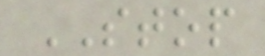STOP
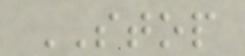STOP
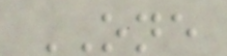ONE
